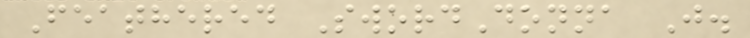Feathered SwordDonna J.
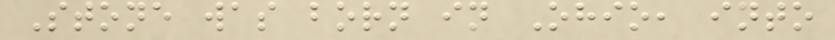Stone was born in Ohio, into
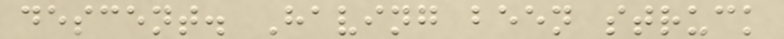descent. Having been struck
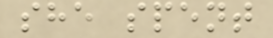she spent
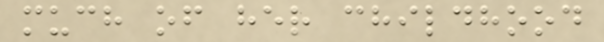much of her childhood
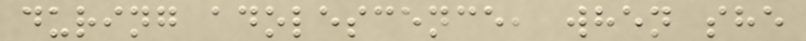during adolescence, when she
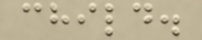child.
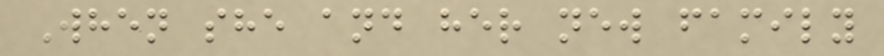When she and her new family
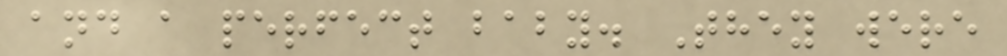and a perfect baby. They were
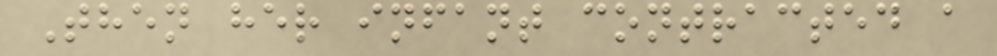Then her infant contracted a
